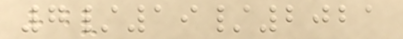7/19/2021
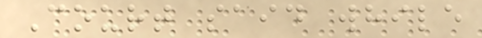Court said while
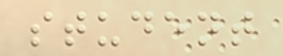student
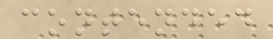contended
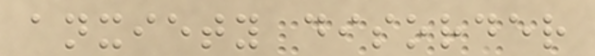anxiety disorder
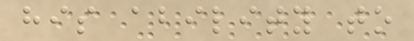his ability to
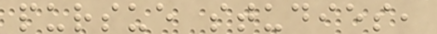pursue studies,
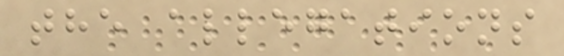the allegations
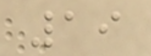19
